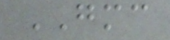GMC
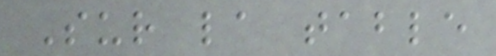Sur la table
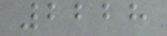2228
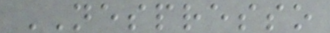NESPRESSO
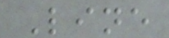Line
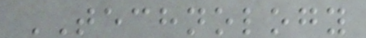TECHNOLOGY
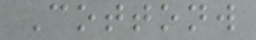Cottonw
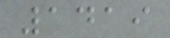1419
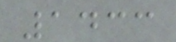1433
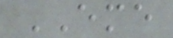EME
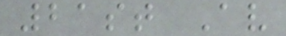21st Av
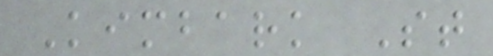Kimbark St
